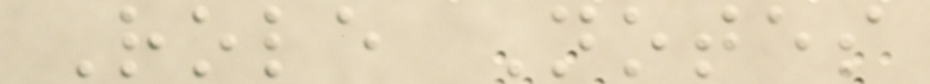Role Notes
